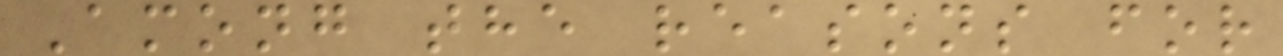Among the reasons for
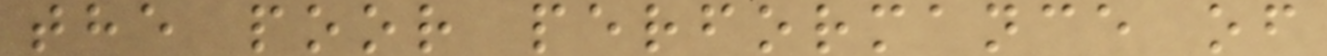the poor performance of
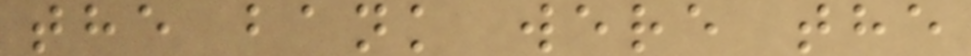the bank were the
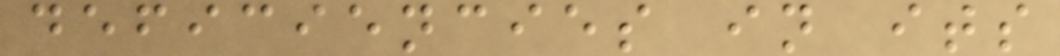deficiencies in its
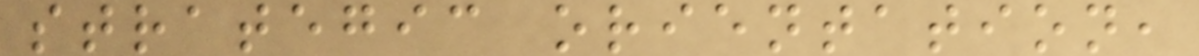strategic orientation,
